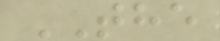THE
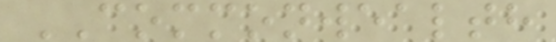COMMONWEALTH
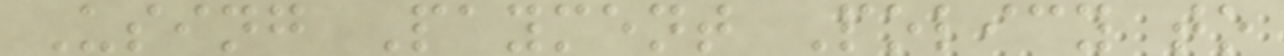Using Payment Policy to
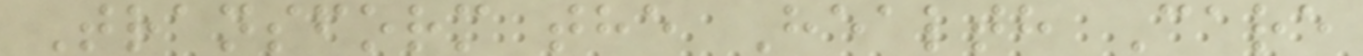Transform the Health Care
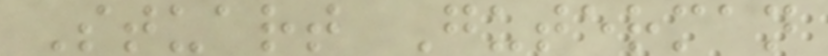Stuart Guterman
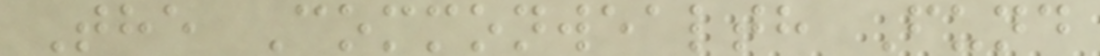The Commonwealth Fund
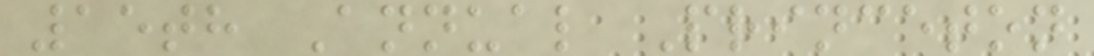15th Annual Princeton
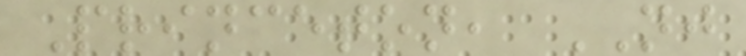Princeton, NJ
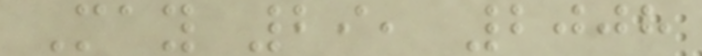May 29, 2008
